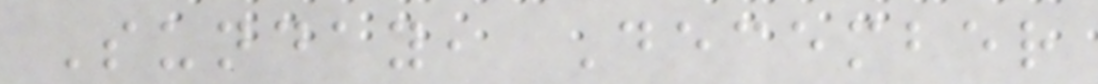Sunday, December
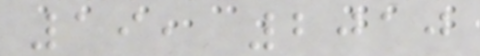19, 2010
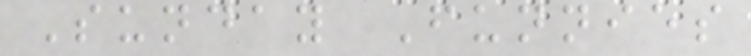Sunday Funnies
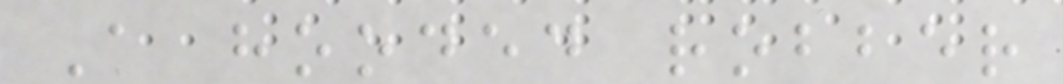A hooded robber
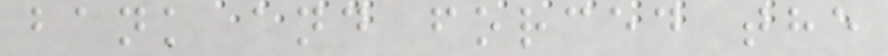bank and forced the
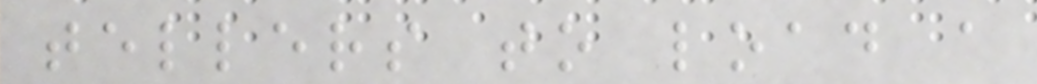tellers to load a
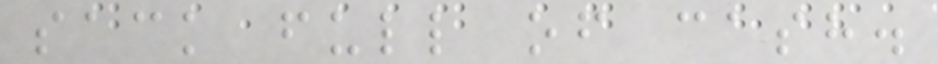sack full of cash.
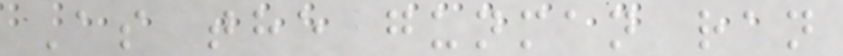As the gunman ran
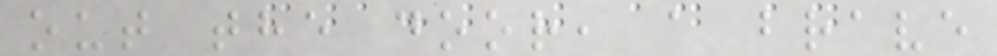out the door, a brave
